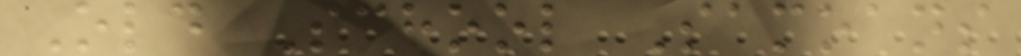Old School Samoans
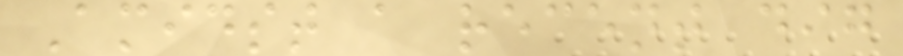Amidst a recent dig
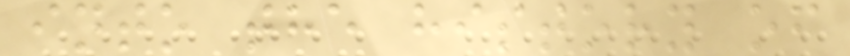into the history of
